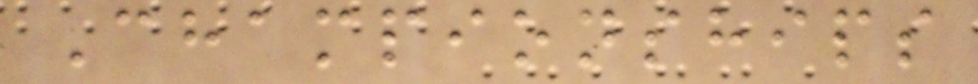Championships
